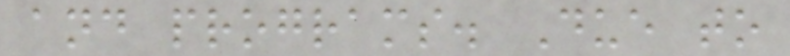and programs. Due to
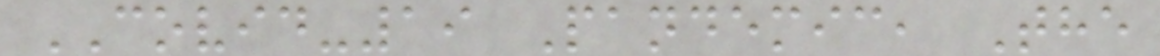COVID-19 Pandemic, The
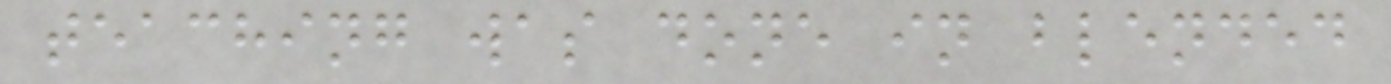teaching was done in blended
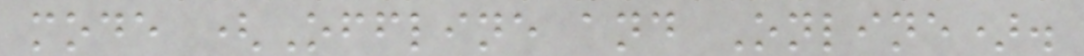mode (Offline and Online).
